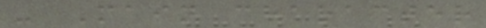- Main character
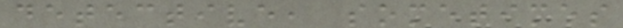detective, sometimes
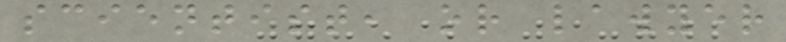scientist, or lawyer
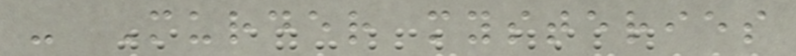- Murder mysteries
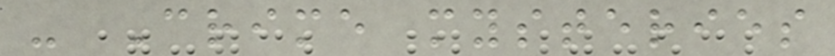- Crime mysteries
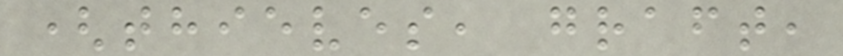(thieves, graft,
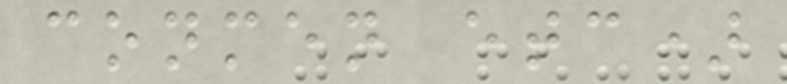conmen etc)
